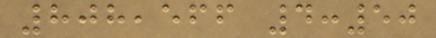808,566 4:50
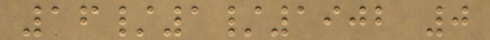16/1/1902 0
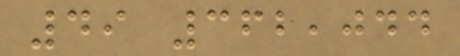49 362,044
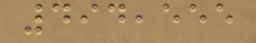494,555
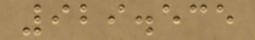929.535
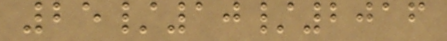25/10/2016
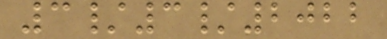3/3/2022
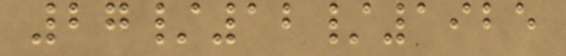27/12/1925
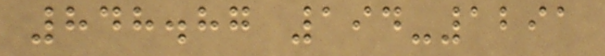848.87 194-1291
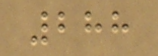288
